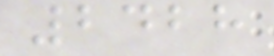2428
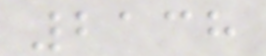2138
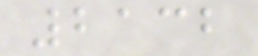2132
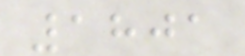1801
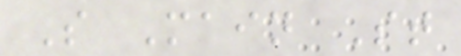S Main St
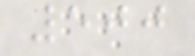500
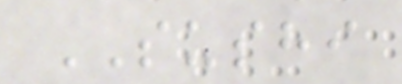SUSHI
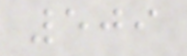509
